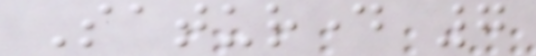Saturday 7
